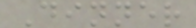Dinner
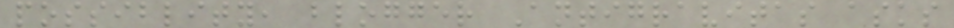possiblity, blogger Antigravitas asks
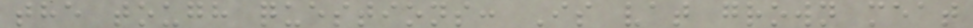the tough questions: Is vat grown meat
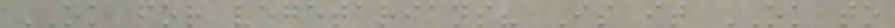OK for vegetarians? Is it OK to
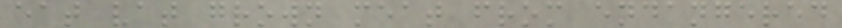eat vat grown meat from endangered
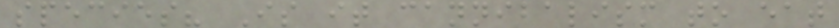species? Is it cannibalism to eat
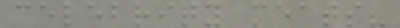celebrity meats?
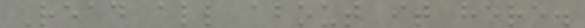Read all about it here.
